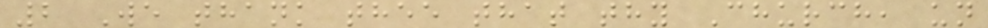2 We thank thee that thy Church, un
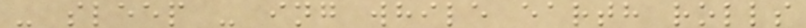- sleep - ing while earth rolls
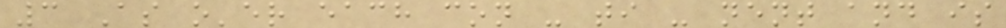3 As o'er each con - ti - nent and is
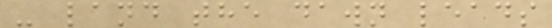- land the dawn leads
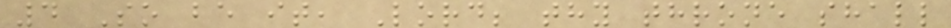4 So be it, Lord; thy throne shall
